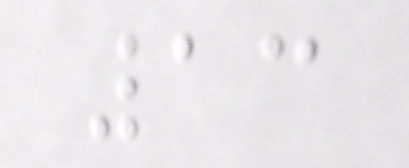13
